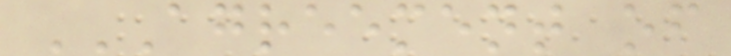AGREEMENT OF
